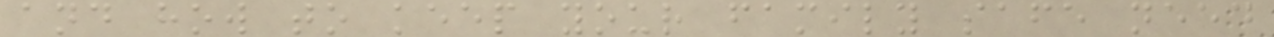and how to keep your family safe need
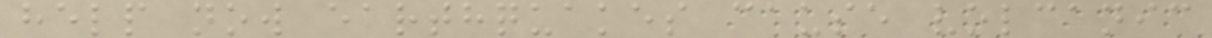help now earthquakes cause volcanic
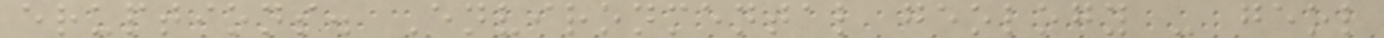eruptions. Environmental geology - geol
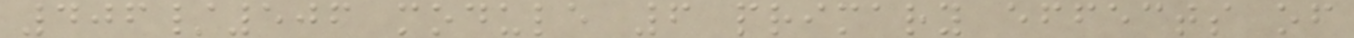406/506 module 6 primary effects of
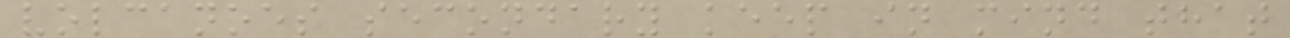volcanoes secondary keep in mind that
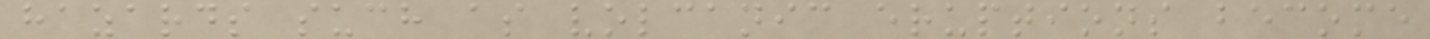hazards such as volcanic eruptions become
